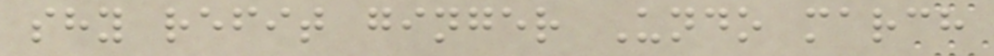shy refit ginger Undo march
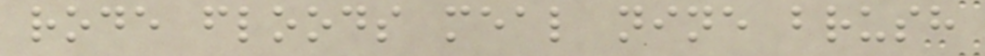rode floods meal nine brush
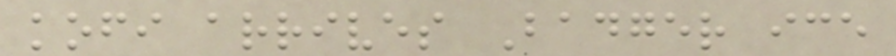kofi arrives Badger ice
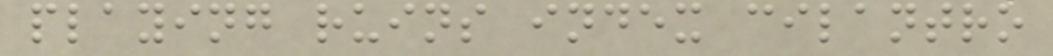playing ruins index cilantro
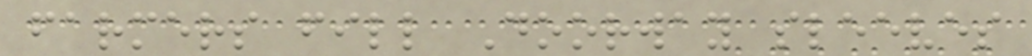farmers fill Doorway sleeves
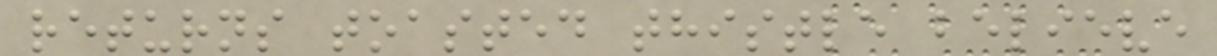returns toasted thistle believe
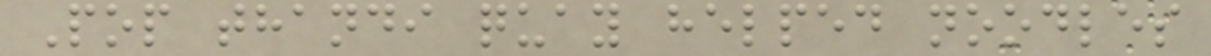Pop thandi quay helped noodles
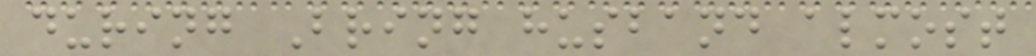during Bring husband almost
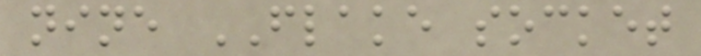nine FLAKE socket
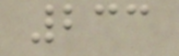233
